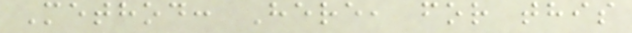Method: Here, for this
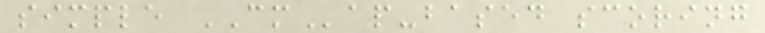simple CMap-based scoring
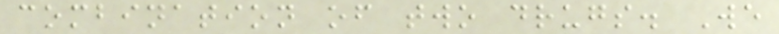combination of two drugs. We
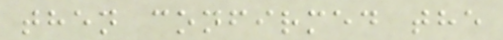then confirmed the
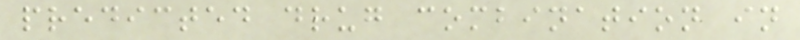predicted drug combination in
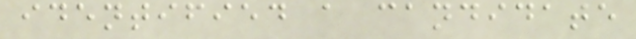identified a candidate
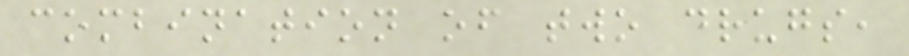combination of two drugs,
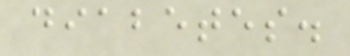diabetes.
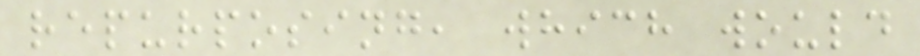repurposing, which would
